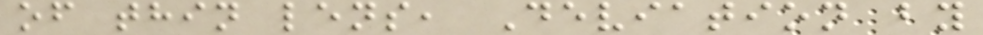of thin lens, Deviation by
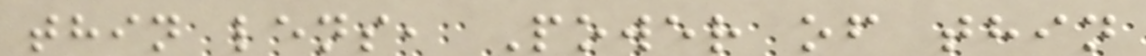thin lens, Power of thin
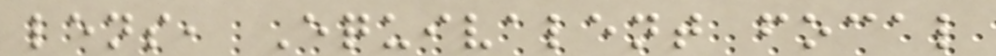lens, Equivalent focal
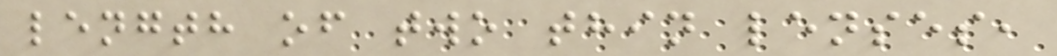length of two thin lenses,
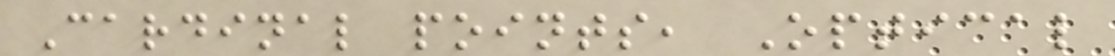Cardinal points, Optical
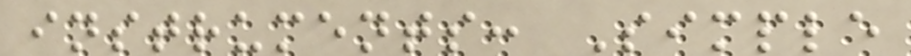instruments: Simple
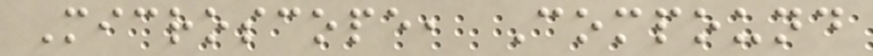Microscope, Compound
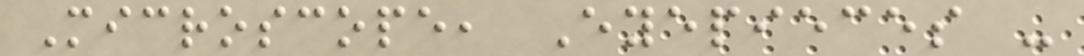Microscope, Eyepieces -
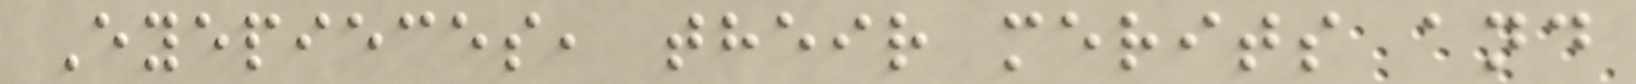Eyepieces, their merits and
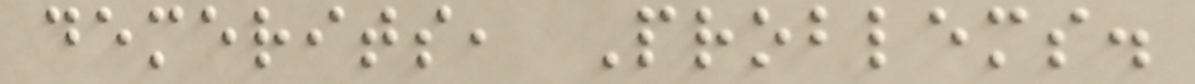demerits, Problems.
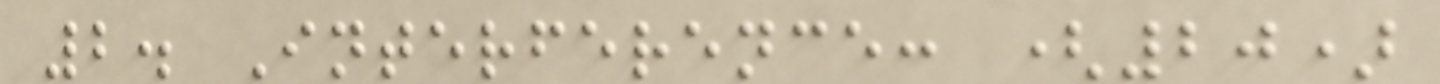2. Interference: (20)
